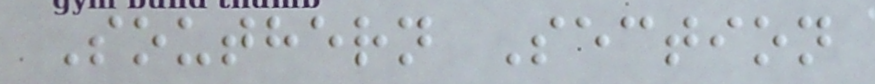Southern Section
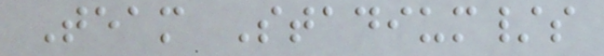Team Stadium/s
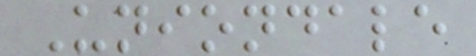Uniondale
